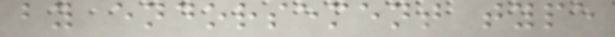by endorsement type
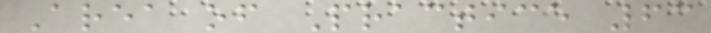Area of Practice 63
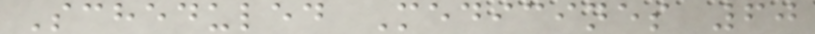Scheduled Medicines 60
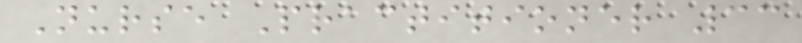Nurse Practitioner 33
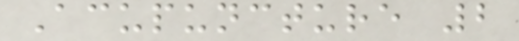Acupuncture 2
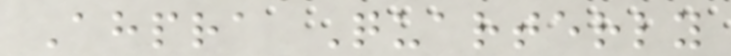Ahpra Quarterly
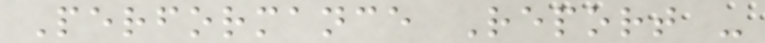Performance Report -
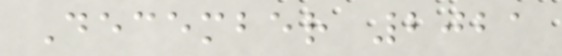December 2021
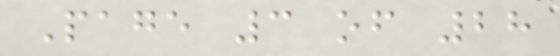Page 3 of 28
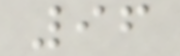96
